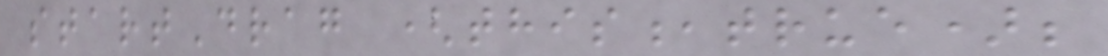startDrag (this,true);
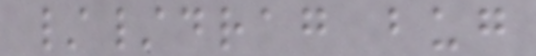//drag bug
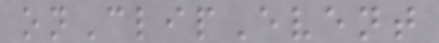onClipEvent
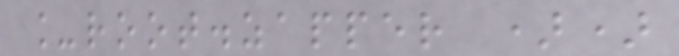_root.zapper ))
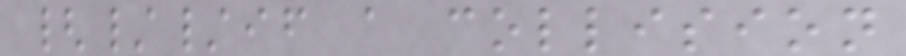{//if a collision
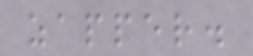zapper.
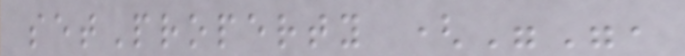setProperty ("",
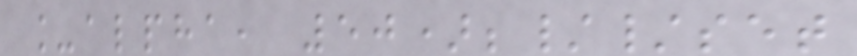_alpha, 50);//set
